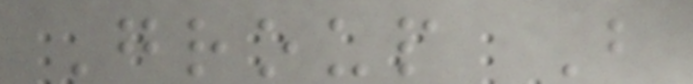Group B
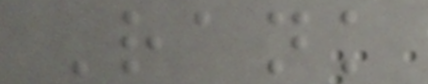Rank
